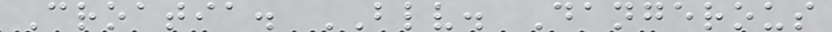Croatia. BLV. Dangerous
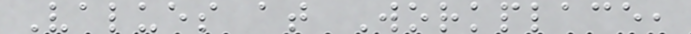Values at Workplace,
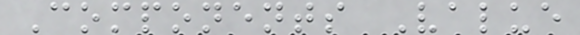Components Value
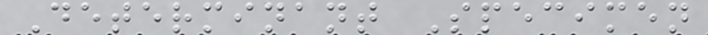Determinant Specimen
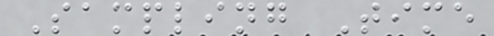Sampling Time
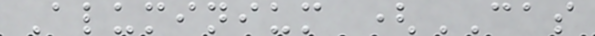Aluminium (CAS
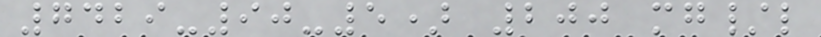7429-90-5) 200 mg/l
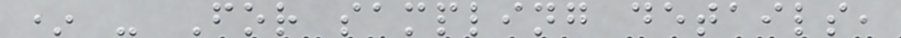* - For sampling details,
